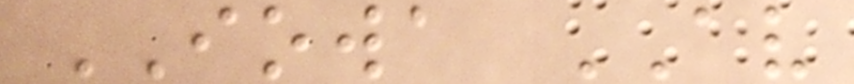IOWA AV
